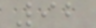92
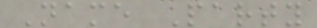Name Party
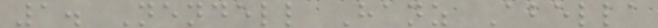1. Nendell Hanz Abella
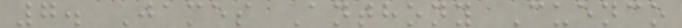7. James Anthony Cuenco
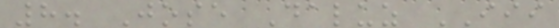8. Jose Daluz III
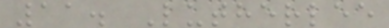11. Lutherlee
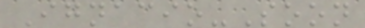Ignacio-Soon
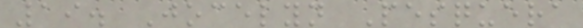19. Jocelyn Pesquera
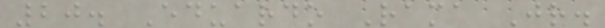20. Eduardo Rama Jr.
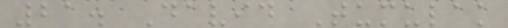21. David Tumulak
